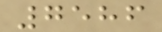7586
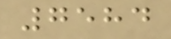7584
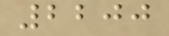2200
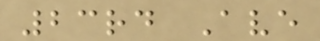23rd Ave
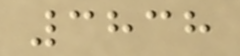3838
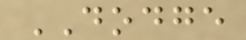DODGE
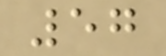57
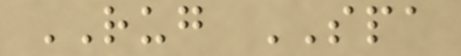RUG SPA
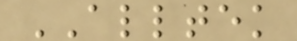ALLTEK
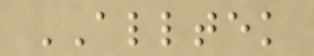ALLTEK
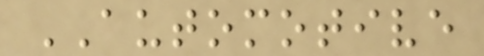AUTOMOTIVE
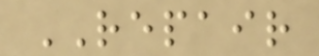REPAIR
